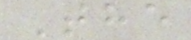The
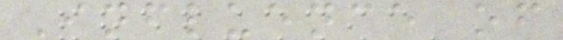Influence of
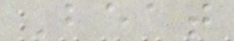Beat
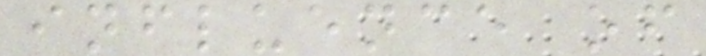influence of
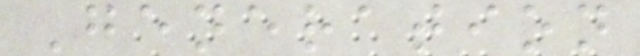Generation
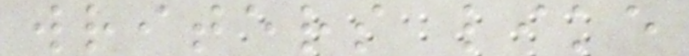writers like
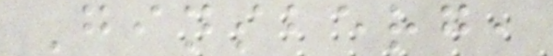Ginsberg,
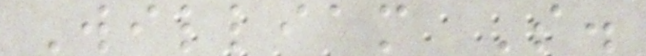William S.
